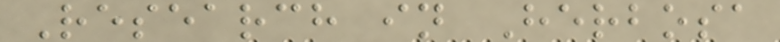Research in Herbosa
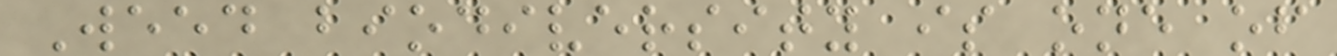Weed biodiversity is one of
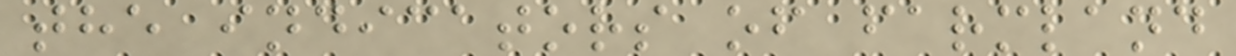the indicators of farmland
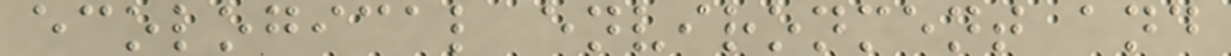ecological environment and
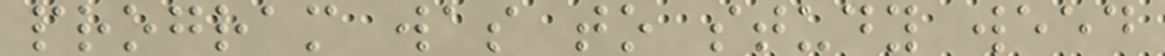program was to study weed
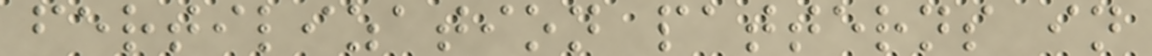fertilization patterns in
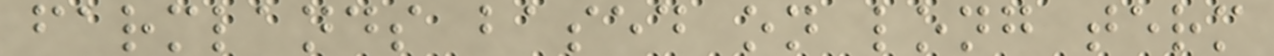farmlands based on long term
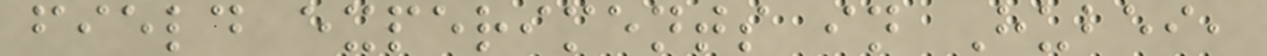field experiments in Hubei,
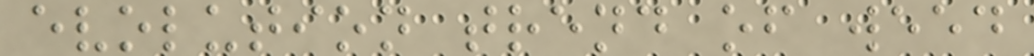evolution trend of weed
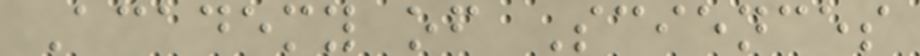Academy of Sciences
